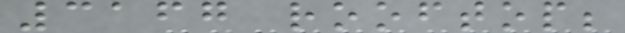3167 rooftop;
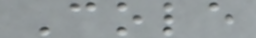Cole
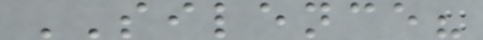SILENCE?
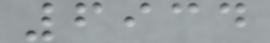6934
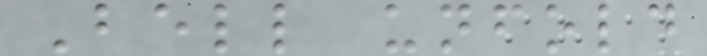Bell unfold
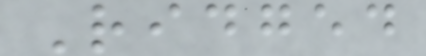Ridged
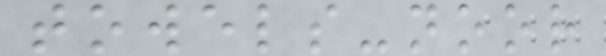towels-noor
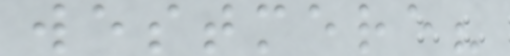westmere?
